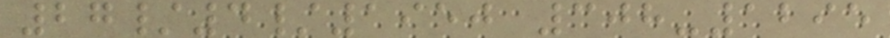27/4/1950 308-1295
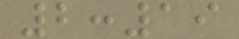2:19
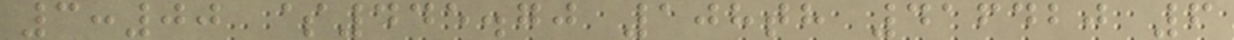3:00 $445.70 108th 416420 6
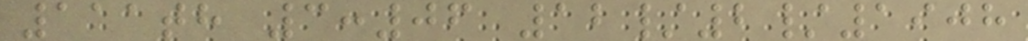111th 3:06 12/2/1908
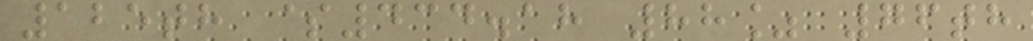125th $434.18 88% 76th
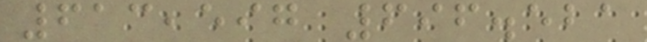613,597 696.521
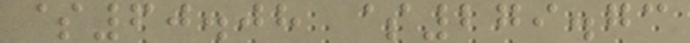$60.08 $279.73
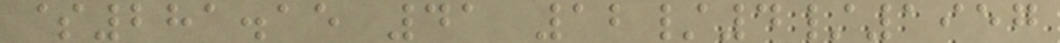$281.15 41 12/4/1957
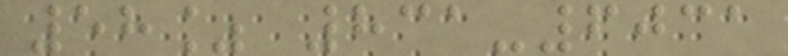58% 831-6031
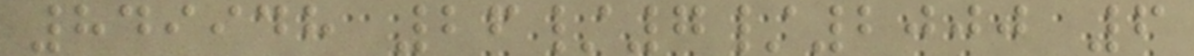849948 26/7/2000 6
